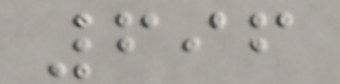696
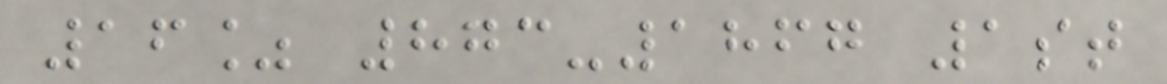16% 873-1867 1st
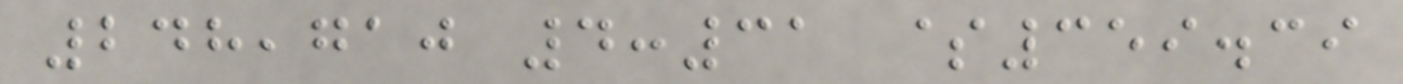248,710 4:31 $359.39
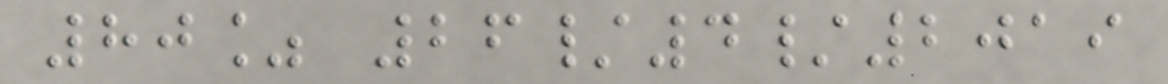80% 26/4/2019
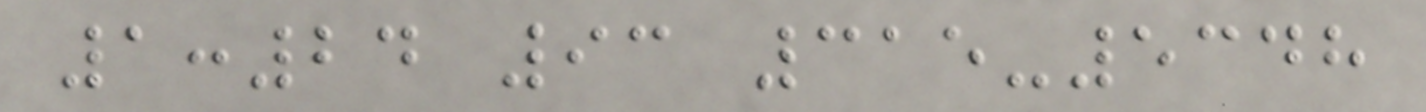1:24 93 315-5348
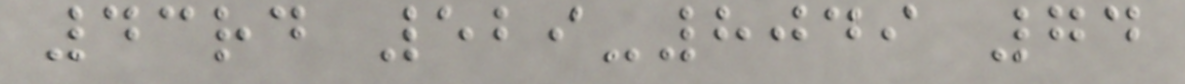43rd 529-8049 74
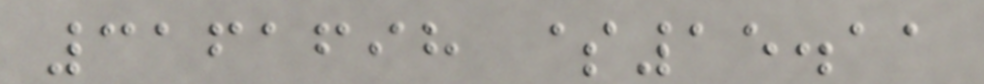3161698 $15.11
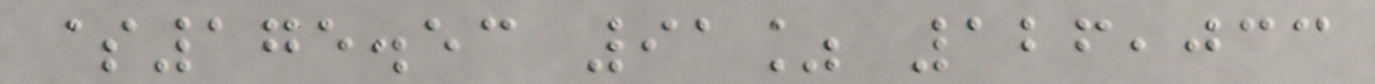$175.53 91% 126,033
